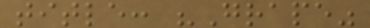title: "Grape"
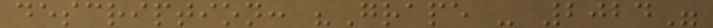description: "Grape - 2024"
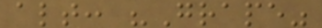alt: "Grape"
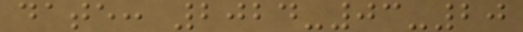date: 2024-03-20
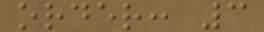order: 3
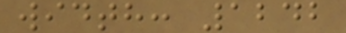width: 1242
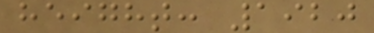height: 1920
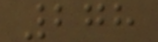278
